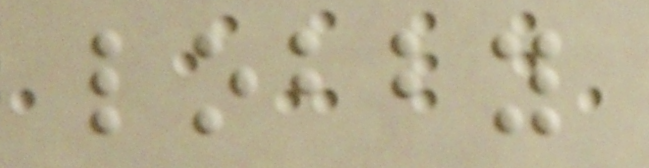lobby
